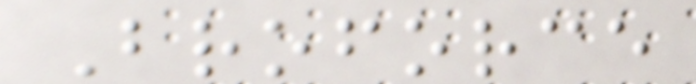Broforce
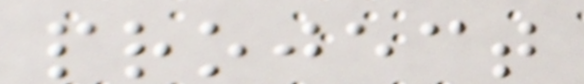project
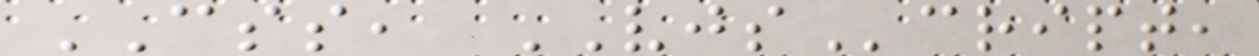CSS, VJScript,
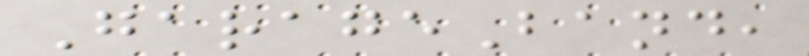GarageBand,
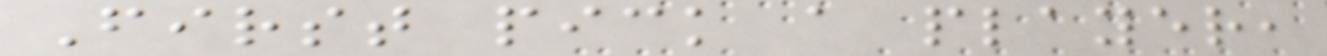First pick a player,
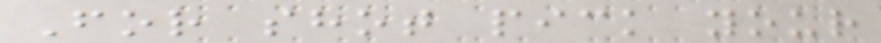For shot pick your
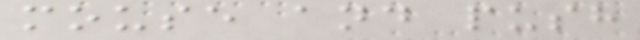mouse and push
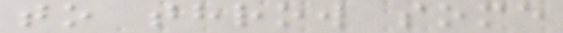to throw some
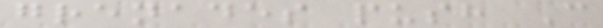grenades push C
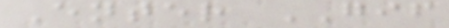Enter GIF
